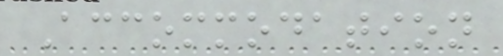Accommodation
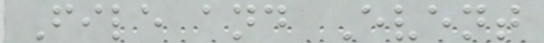File and Event
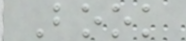Book
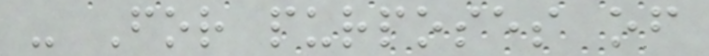- For purposes of
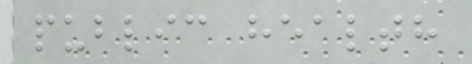public health
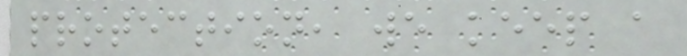protection, we keep a
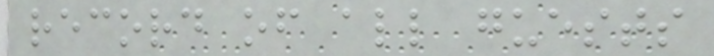record of all guests
